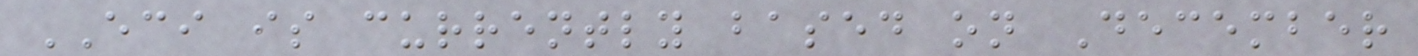ECI is currently based on December
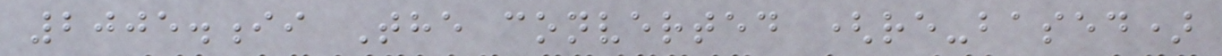2005.ii The converted (re-based)
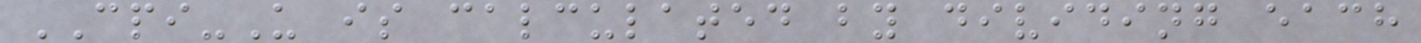CPI-U is calculated by dividing each
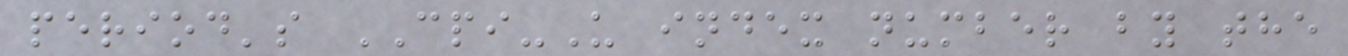period's CPI-U index number by the
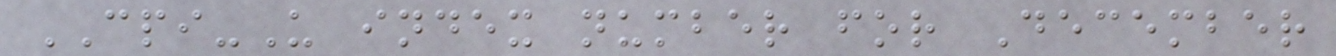CPI-U index number for December
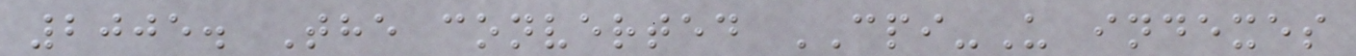2005. The converted CPI-U indexes
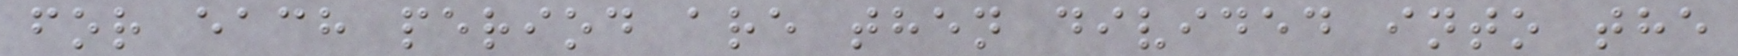for each period are then divided into the
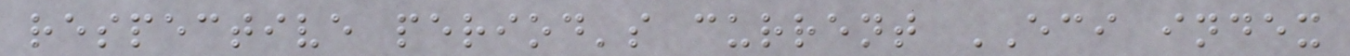respective period's current ECI index
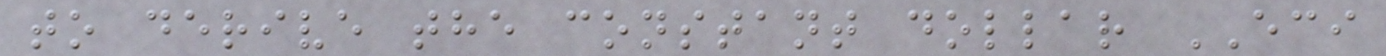to derive the constant dollar ECI
